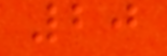20
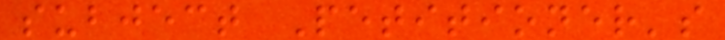subject Petitioner's
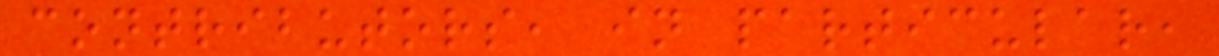contributors, in particular,
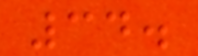34.
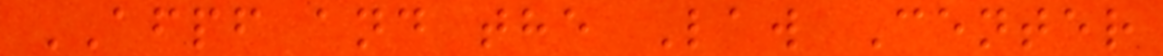AFPF and the Law Center
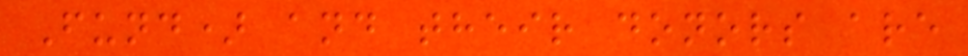Fund) and their donors are
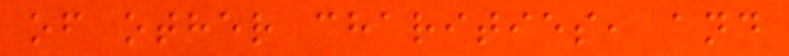of other charities, and
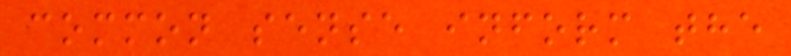common sense inform the
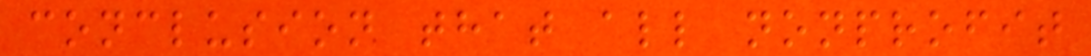conclusion that all nonprofit
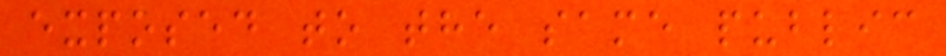exposed to the same public
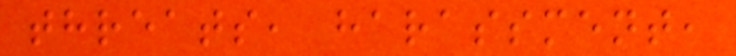threats, harassment,
